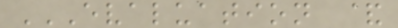EVALUATION &
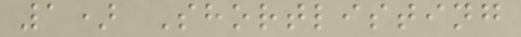1) Shortlisting
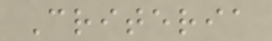Criteria
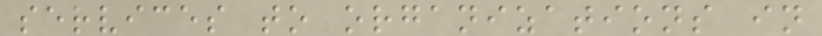services to organizations in
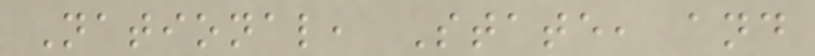National, State, and
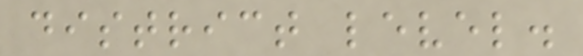district level.
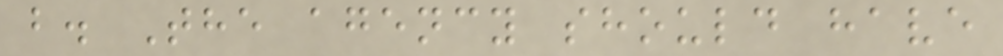b. The agency should have
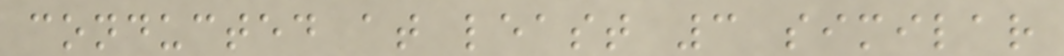conducted at least 3 similar
